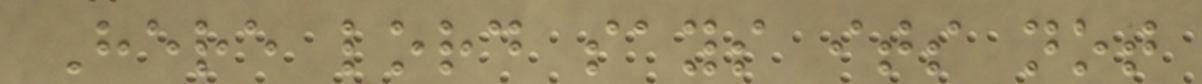Here lord says its not
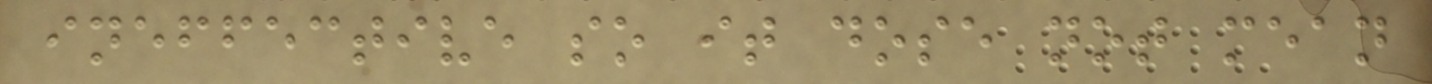ineffective so it dose not mean
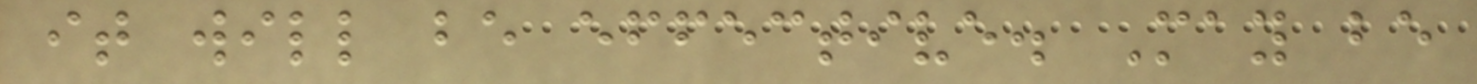it will be effective. May be
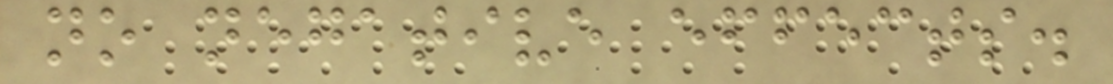no negative effects.
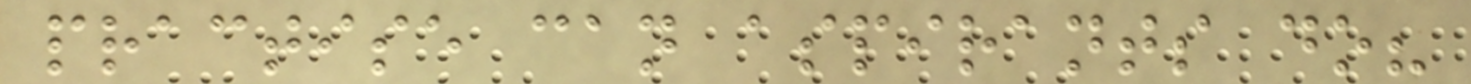practise can aspirants do?
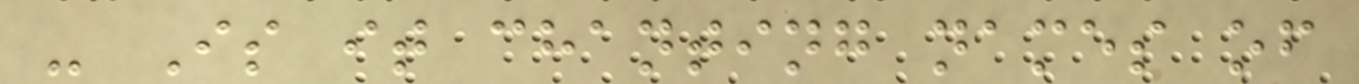- Is it chanting names of
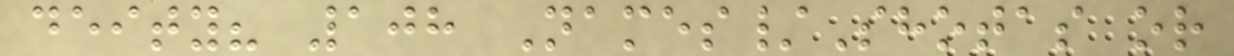deity? 108 Names/Shotas or
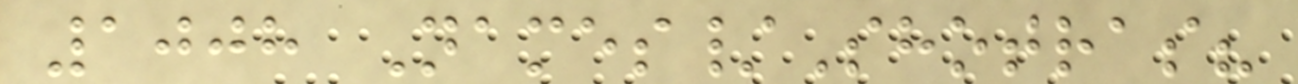1008 Names/Shotras?
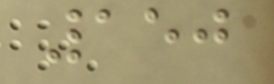150
